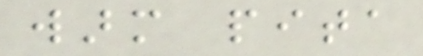warm pita
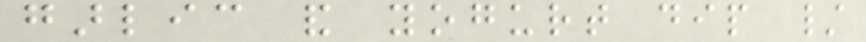garlic and yogurt dip /
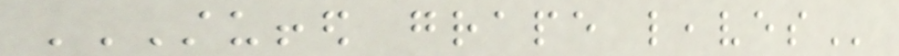STUFFED GRAPE LEAVES
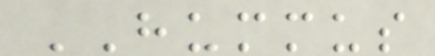HUMMUS
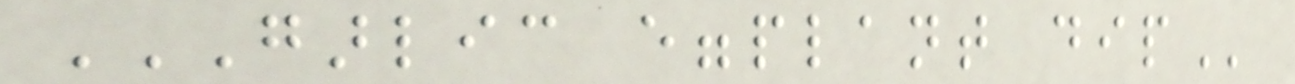GARLIC EGGPLANT DIP
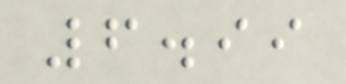6.99
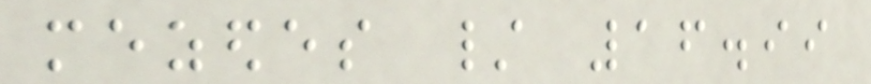mezedes / 16.99
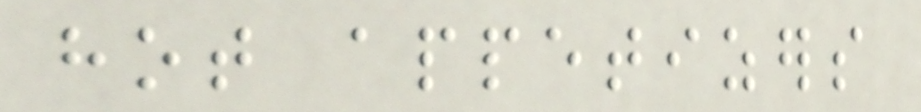hot appetizers
